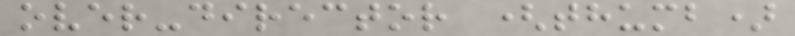over-director (thumb)
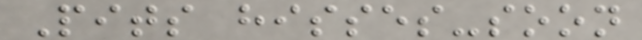Pits hisses-soon
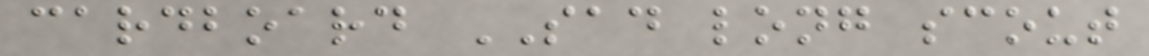cardboard SAD long scout
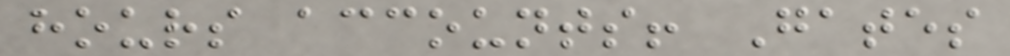hours accounts! Gates
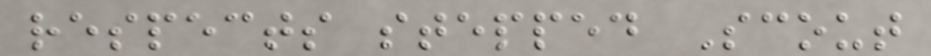respects stepped Scout
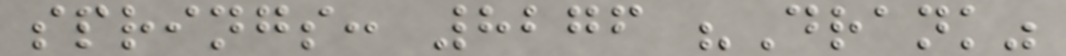springs: 8276 "Drank"
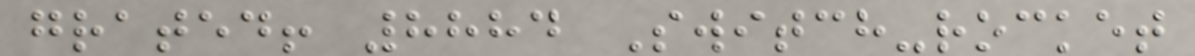grated! 8884 Switch-rocket
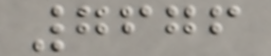7676
